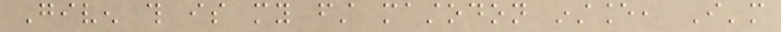Given this is my first mastodon instance, I'm
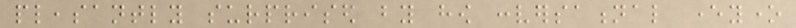pleasantly surprised by how conversational everyone
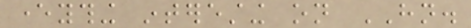everything interesting on HN.
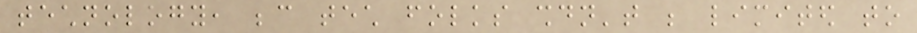technology, because tech folks shouldn't be limited to
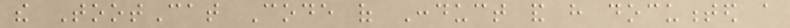the TootCat Code of Conduct and have documented a
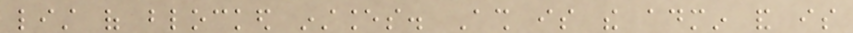list of blocked instances. Ash is the admin and is
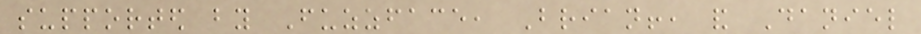supported by Fuzzface, Brian!, and Daniel
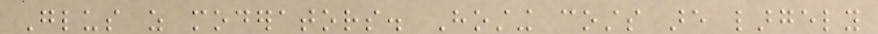Glus as moderators. Hosting costs are largely
